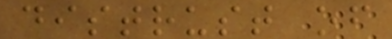distrust of
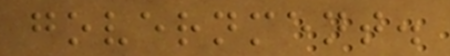government.
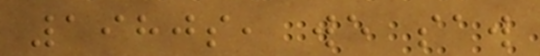1980s, we saw
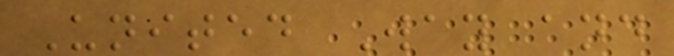United Way and
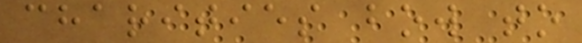charities bow to
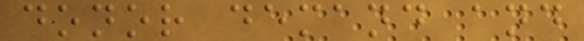donor demand and
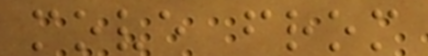move from
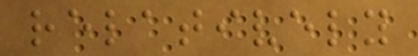relatively
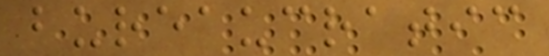bureaucratic
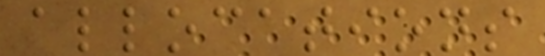allocations
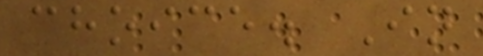choice. In
